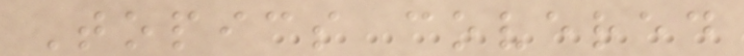Topics covered
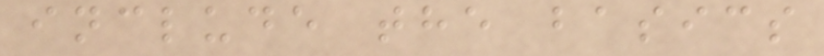include the basics
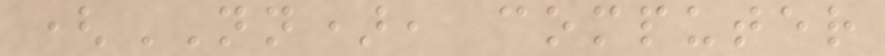(NN), computer
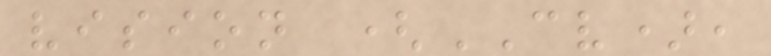vision (CV),
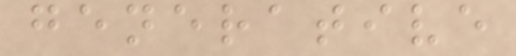generative
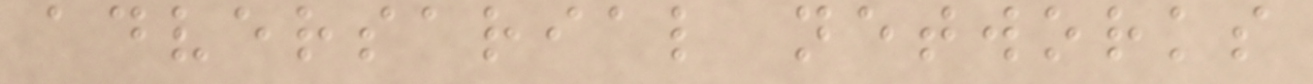adversarial networks
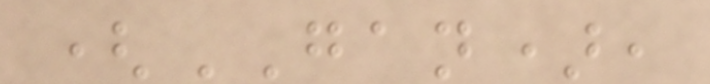(GAN),
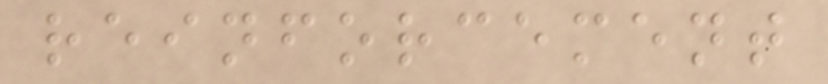reinforcement
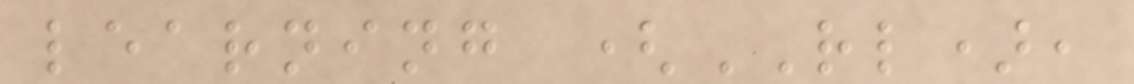learning (RL),
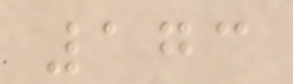173
